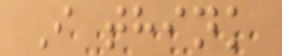I think
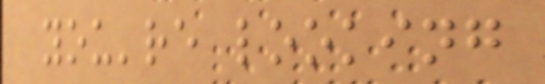you're looking
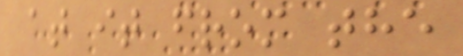at it from the
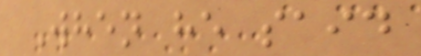When he said
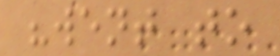"went to
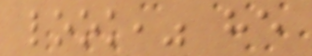look," he
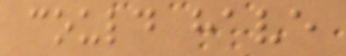could have
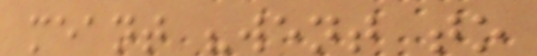meant "went to
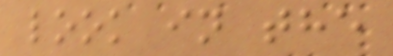look in the
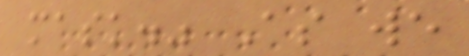mask." As we
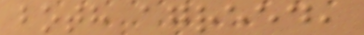both agreed,
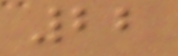22
